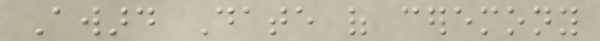Award Date of ceremony
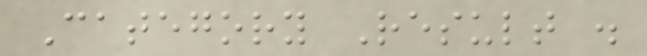Category Result .
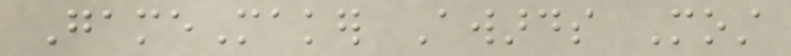GameMaker Awards Most
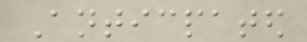Anticpated
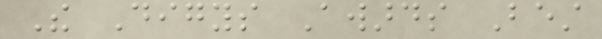The Digys Awards Best
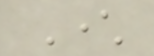Character
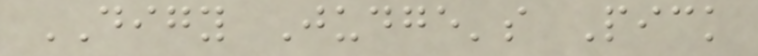DIGY Judge's Pick
